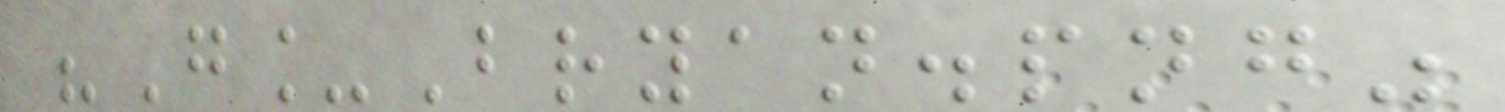"G_Bryan.png"
